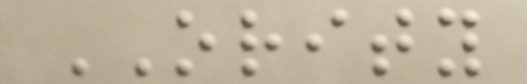ORITY
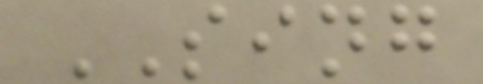SING
